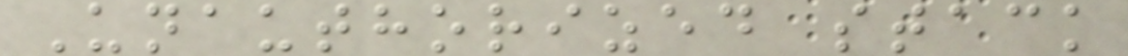Unauthorized stack
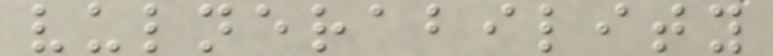vulnerability
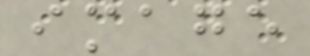image
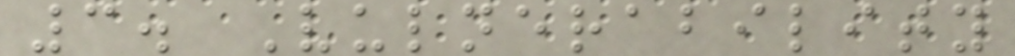3. Vulnerability
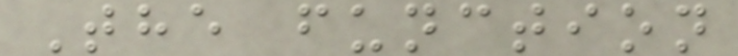The function
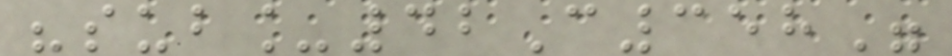"sub_42C358"
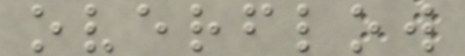overflow
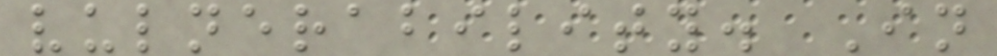vulnerability. In
